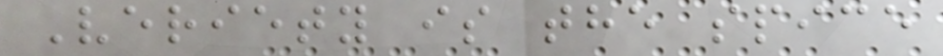Veriety is the spice
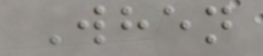When
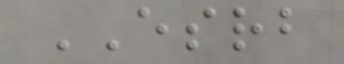ESRB
